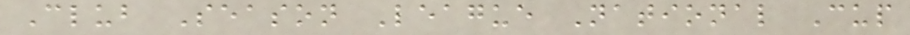Club Season League National Cup
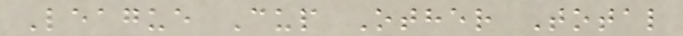League Cup Other Total
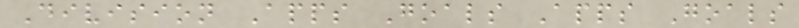Division Apps Goals Apps Goals
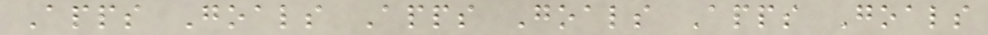Apps Goals Apps Goals Apps Goals
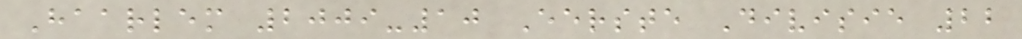Haarlem 2009-10 Eerste Divisie 22
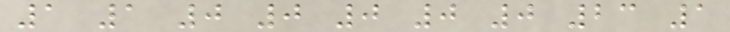1 1 0 0 0 0 0 23 1
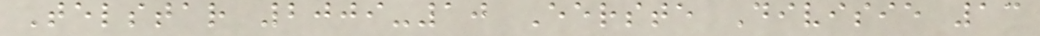Telstar 2009-10 Eerste Divisie 13
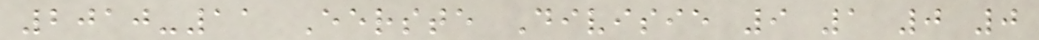2010-11 Eerste Divisie 9 1 0 0
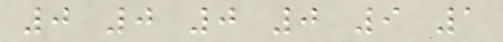0 0 0 0 9 1
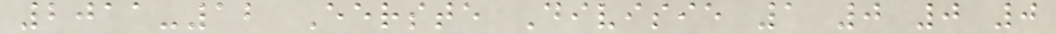2011-12 Eerste Divisie 1 0 0 0
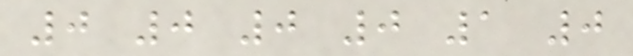0 0 0 0 1 0
